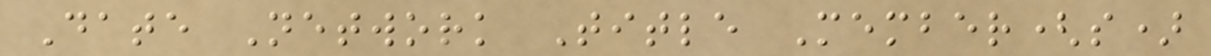Date Network Title Member(s)
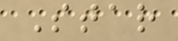Star
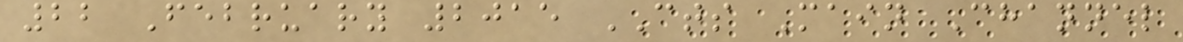22 February 2015 CTS Main Channel
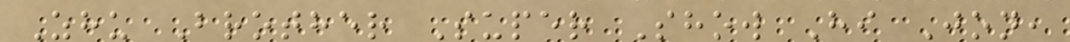Zhu Brother Super Show Hi Jon,
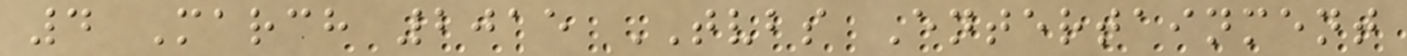4 March 2015 TVBS Entertainment
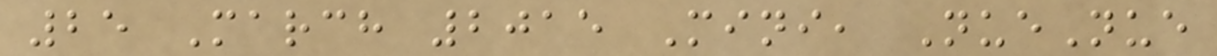25 March 2015 Mini, NueNue
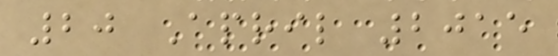20 April 2015
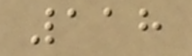118
